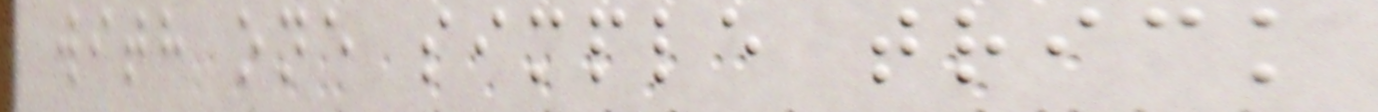with one simple trick
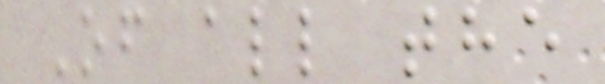Of all the
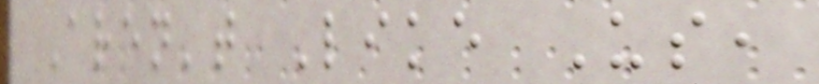Aren't Like Us,
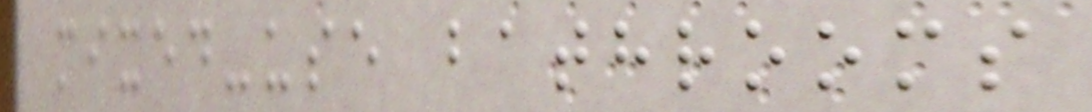mixed-use bathrooms
